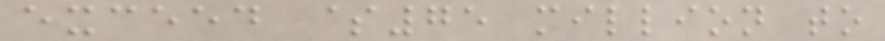exceed $75 million to
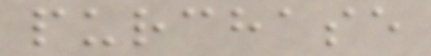purchase
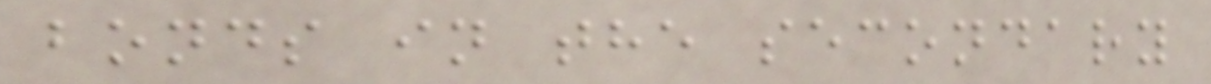bonds in the secondary
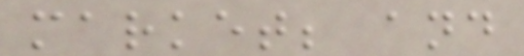market; and
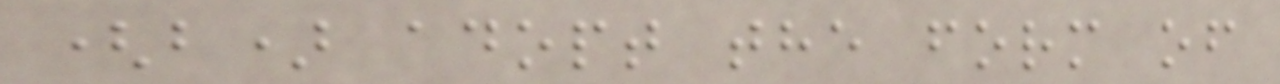(b) adopt the form of
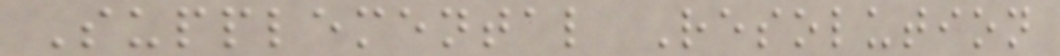Supplemental Resolution
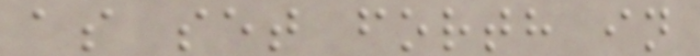as set forth in
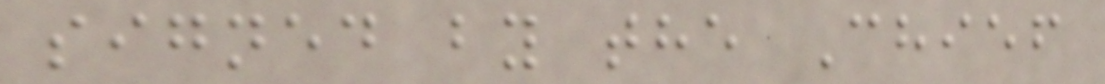signed by the Chief
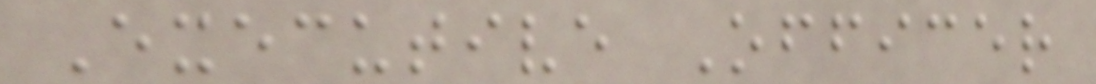Executive Officer
